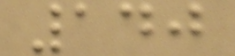140
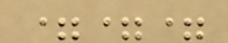===
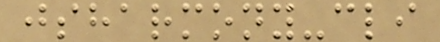jsharmony-cli
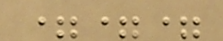===
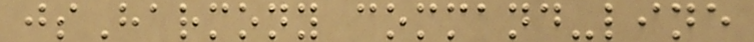jsHarmony command-line
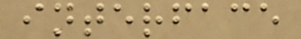interface
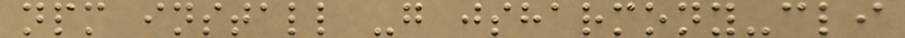npm install -g jsharmony-cli
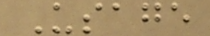Usage
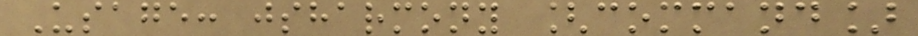Usage: jsharmony [command]
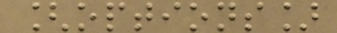[options]
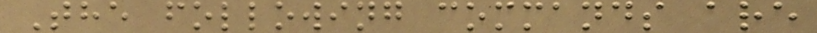The following commands are
